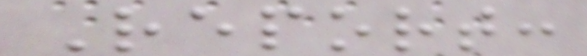Report:
